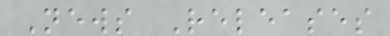News Releases
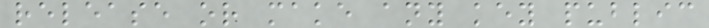release or make any key public
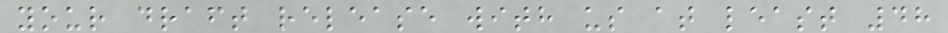your draft release with us at least 48
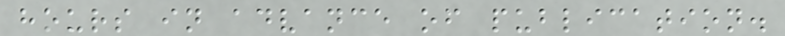hours in advance of publication.
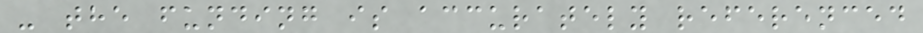- the funding is accurately referenced
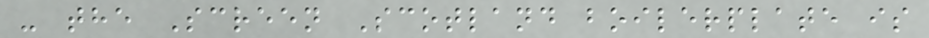- the Screen Scotland boilerplate is
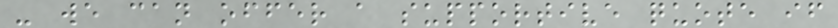- we can offer a supportive quote if
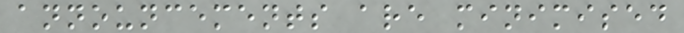announcements are minimised
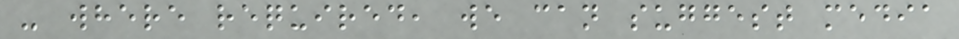- where required, we can suggest media
